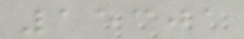15301
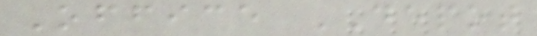Office DEPOT
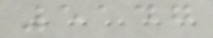5147
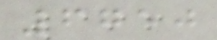6750
